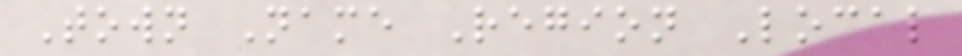Town Name Region Local
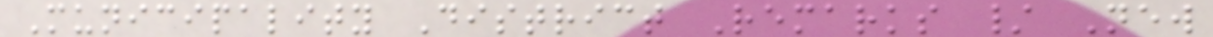Municipality District Remarks / New
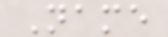Name
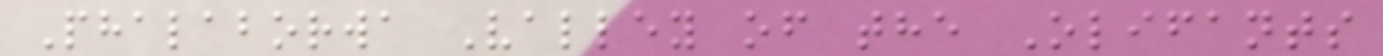Phalaborwa Valley of the Olifants
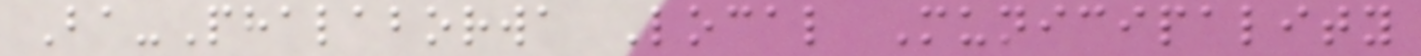Ba-Phalaborwa Local Municipality
